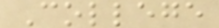College
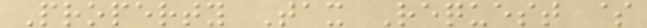Property Tax Request $
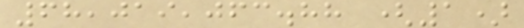68,019,063.88 (1)
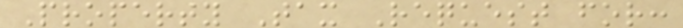Property Tax Request for:
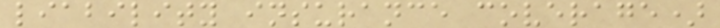liability insurance coverage)
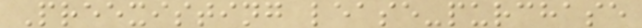Preexisting lease-purchase
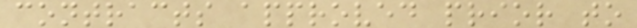contracts approved prior to
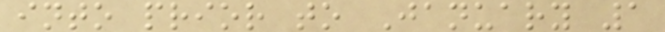into prior to January 1
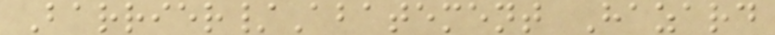Barrier/Abatement Hazard
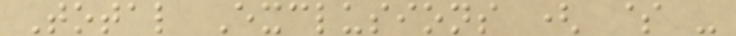Total Exclusions ( $ -
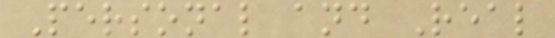Personal and Real
